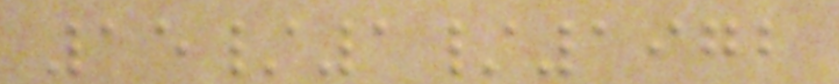15/1/1972
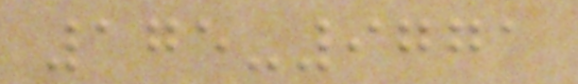175-9771
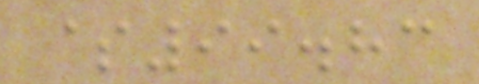$99.83
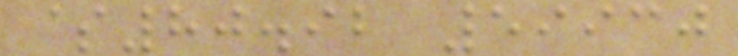$80.92 59930
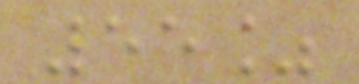55%
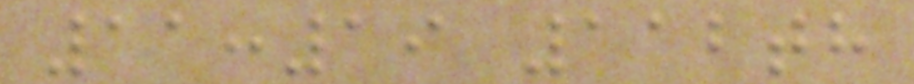11:19 112th
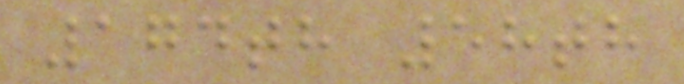174th 58th
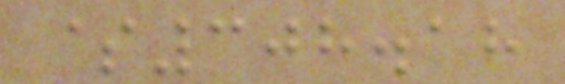$308.18
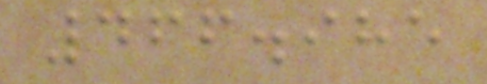466.985
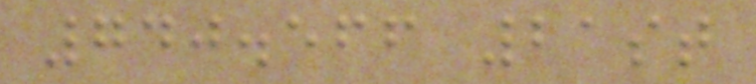740.566 21st
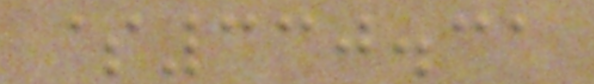$330.31
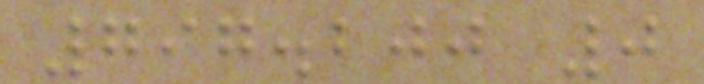797.200 0
